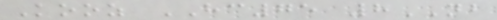Kooz HC75 8NB
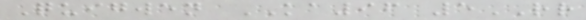Quigwen KA96 5RR
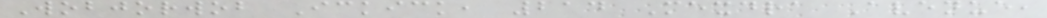Wobjorwob Ickick, 214 Mexdra Avenue,
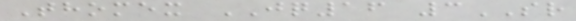Thomex JQ16 3SR
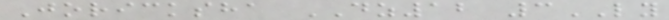Joricksha DZ12 3LY
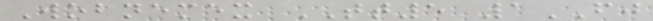Wobnemex TT5 1FJ
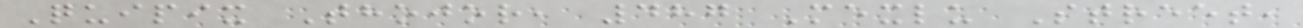Quipix Thojor, 487 Mexlu Street,
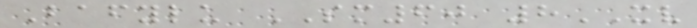Bafylu SM60 8XV
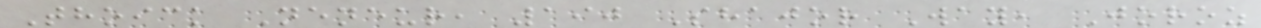Thoick Neneur, 190 Shajor Way, Joroz
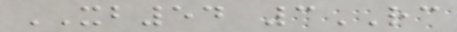XB54 3RC
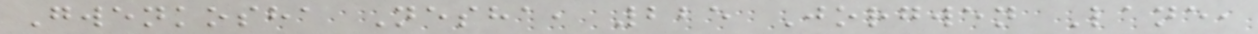Gwenkosha Nesha, 225 Jorgwen Lane,
